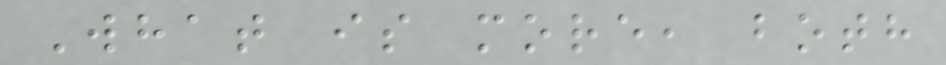What is more, both
